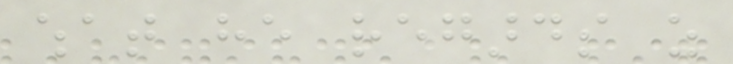what he regards as
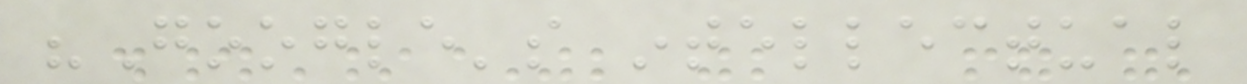"Google's intellectual
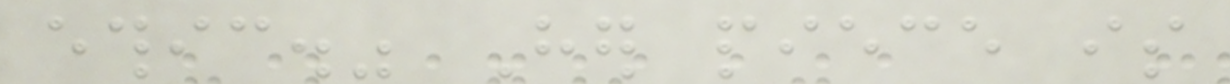ethic." Her piece is
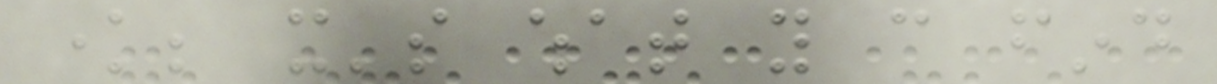know; it's what you can find
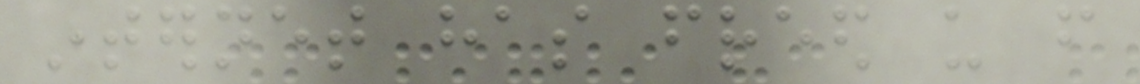internet has freed us from
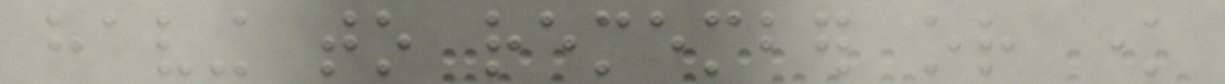having to remember or know
